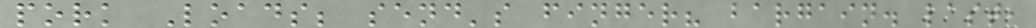pork Loads; send's finger? bargain. last,
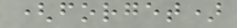(forget)
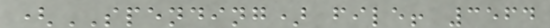(SPENDING) file! 3564
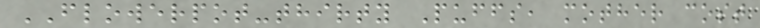FLOWERPOT-thirty Puffs, mother cost
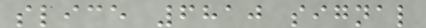slice 6810 signal
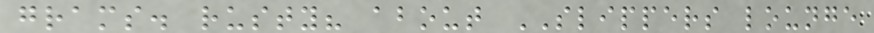grams. rusty? about SLIPPERS lounge
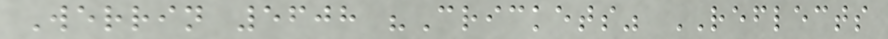Werrin 5608 "Crickets" REFLECTS
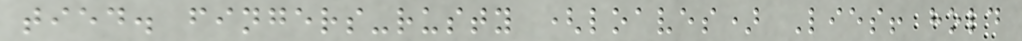tied. fingers-rusty (loaves) Lies! hold
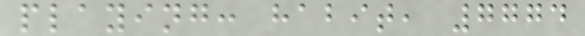playing: habit, 7774
